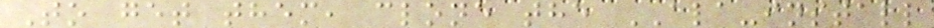To get them, clone the ALA-install
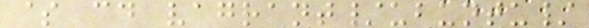$ cd vagrant/ubuntu/
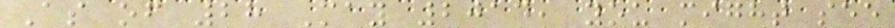As of 28 May 2014, you might see
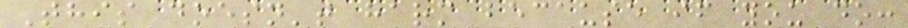This doesn't harm because if you do:
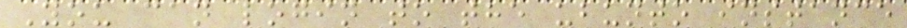You can login to the ubunto instance
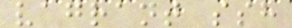vagrant ssh
